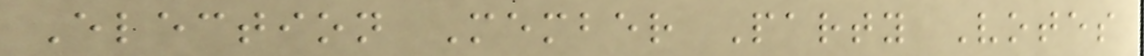Election Member Party Votes
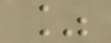%
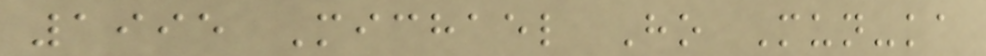1995 Michael Ho Mun-ka
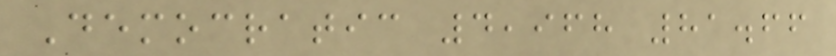Democratic 4,968 81.66
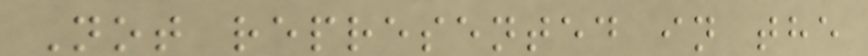Not represented in the
